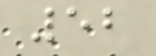52
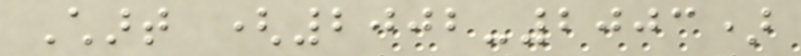Chart (2002-2003)
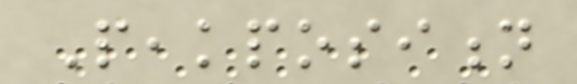Peakposition
